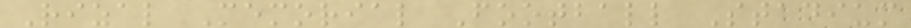Rizal Memorial Football Stadium
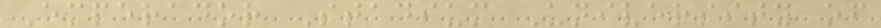Emperador Stadium University of
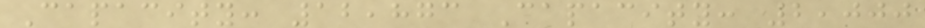Capacity: 12,873 Capacity: 2,000
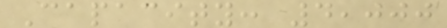Capacity: 4,000
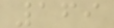169
